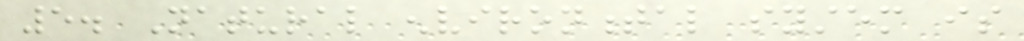5. Natural environmental system is
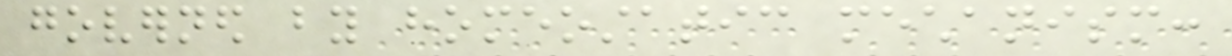governed by homeostatic mechanism:
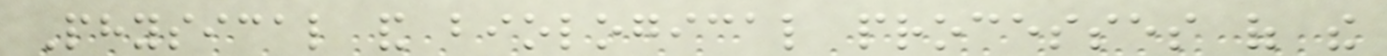Physical and biological processes of the
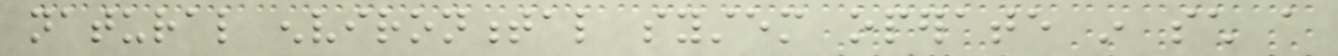natural environmental system operate in such a
